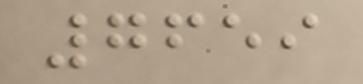7659
